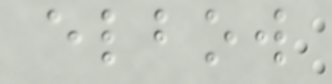elbow
